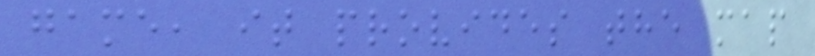game, it provides the map
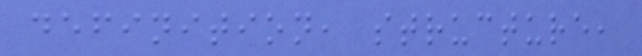definition, structure,
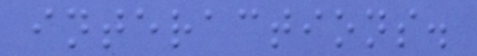interactions.
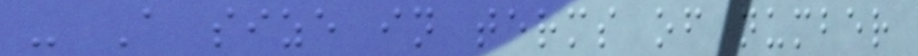- A size in terms of number
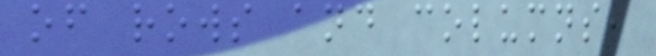of rows and columns,
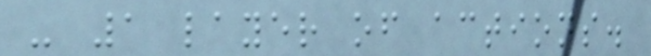- 1 layer of actions.
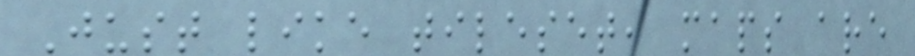Just like tileset, maps are
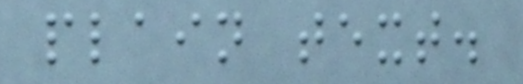plain text.
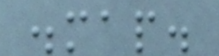.map.
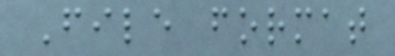File format
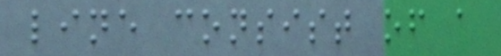line consist of a
